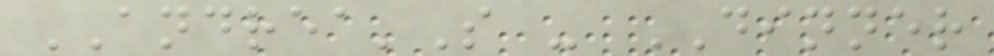ANDREA'S - DINNER
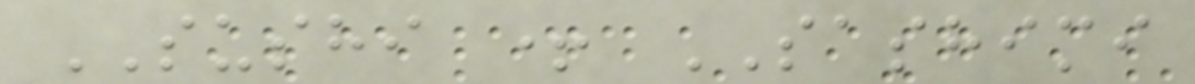SUSHI + SASHIMI
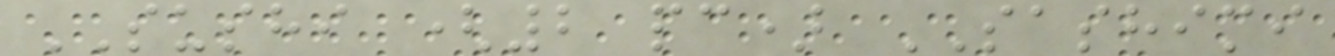SUSHI (2 pc) SASHIMI
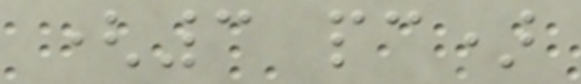(3 pc)
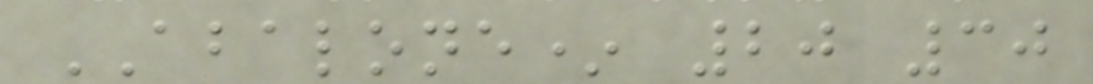ABALONE* 20 30
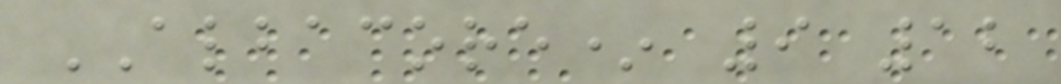ALBACORE* 9 12
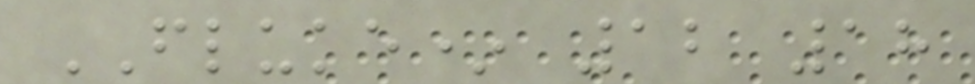FLUKE* 12 18
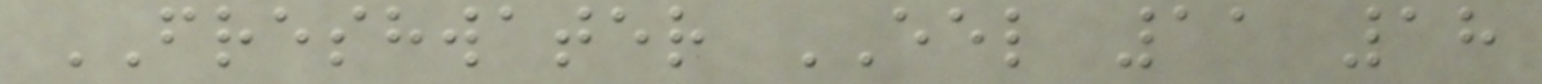FRESHWATER EEL 11 18
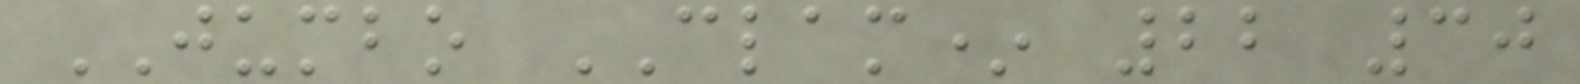JUMBO CLAM* 22 30
